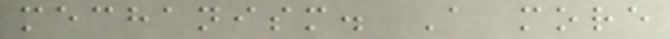mechanism. A more
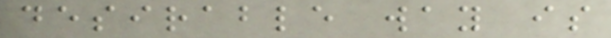desirable way is
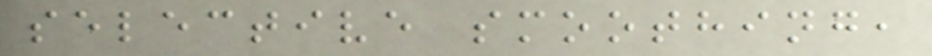selective smoothing,
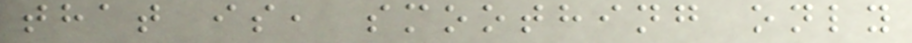that is, smoothing only
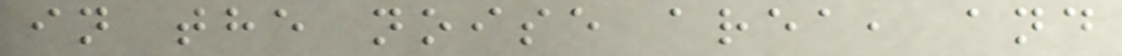in the noise area, and
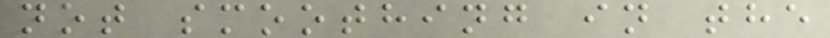not smoothing in the
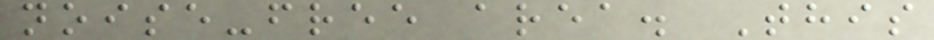noise-free area. This
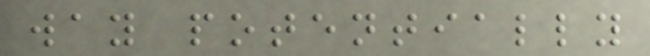way potentially
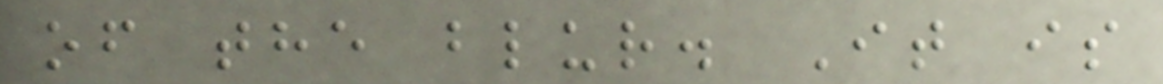of the blur. It is
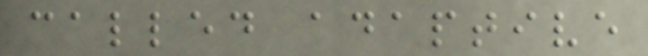called adaptive
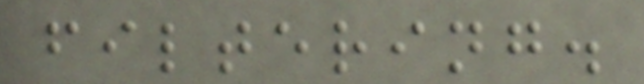filtering.
